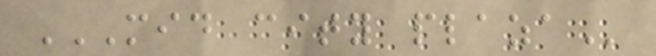MID CITY PLAZA
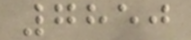7850
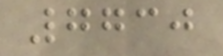7730
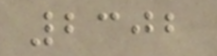2302
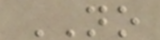NO
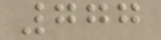777
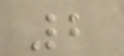2
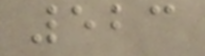523
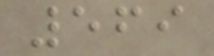569
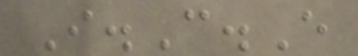I.C.E
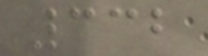332
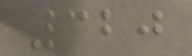320
